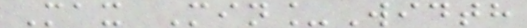Max Min_Width
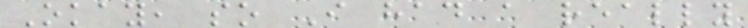Okay, so I had a really
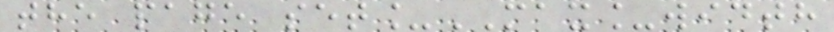the page set_MAX_width
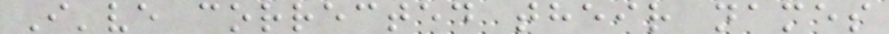I've corrected their names
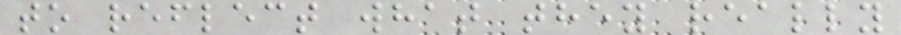to reflect what they really
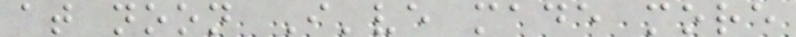at noon I've made more
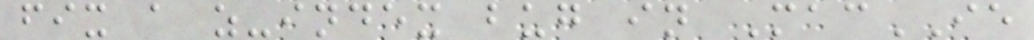fix a z-index bug in MacIE
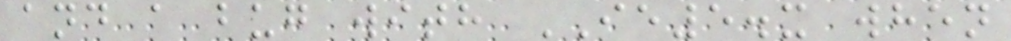and a bug with IE5.x when
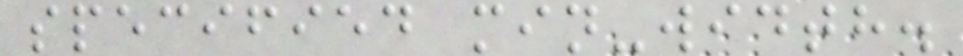specified min-width.
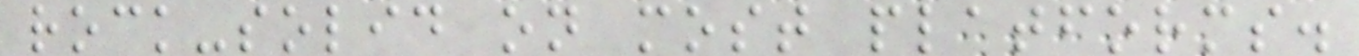rock-solid on most platforms.
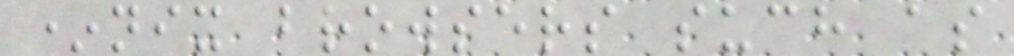*nix browsers such as
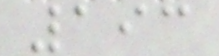193
